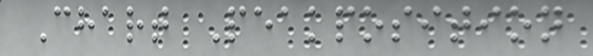Chart Peakposition
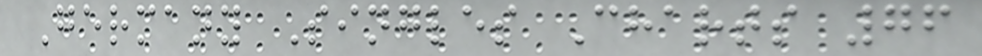Germany Singles Charts 76
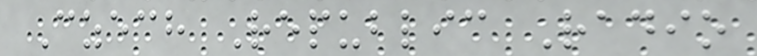Czech Republic Radio
